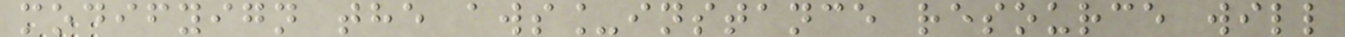modifyign the aws_instance resource will
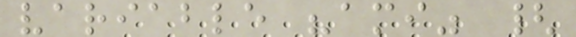variable "ami" {
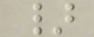}
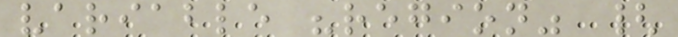variable "region" {
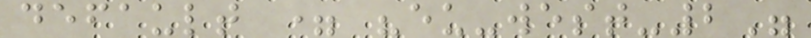default = "eu-west-2"
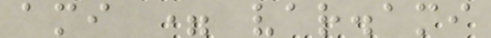ami = var.ami
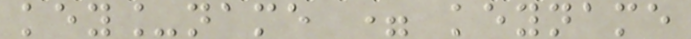key_name = keyname
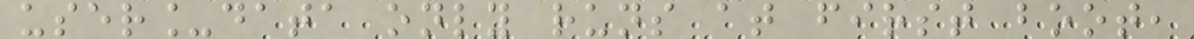user_data only runs at first boot,
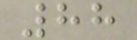88
